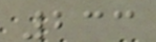233
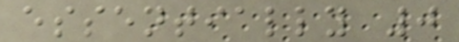essentially 0
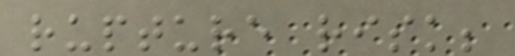rupture risk;
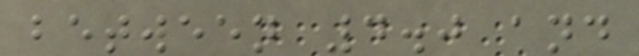between 4.0 and
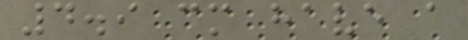4.9 cm have a
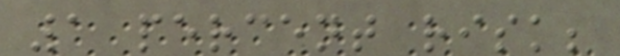1 percent risk;
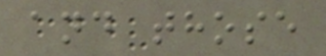and those
